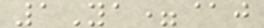1Ya=@j
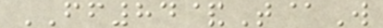FF84&T@W
